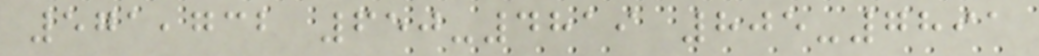571,732 650-4819 805-7891
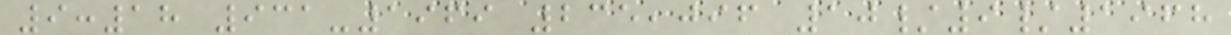9:18 931-1969 235,096 10/9/1968
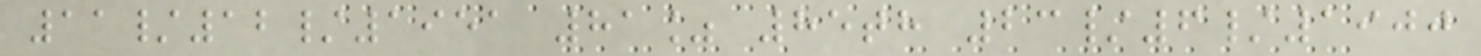11/12/1951 81% 85th 23/6/1900
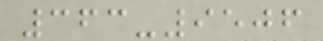363-9506
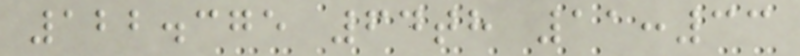122.375 64th 11:33
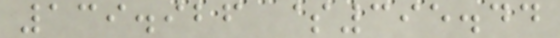139.926 $395.44
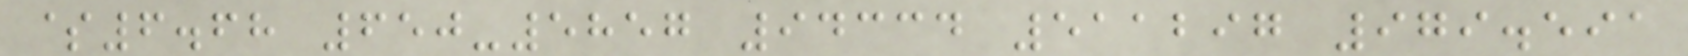$6.68 650-5857 94334 511297 979.591
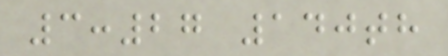3:27 140th
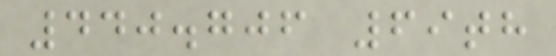440.706 69th
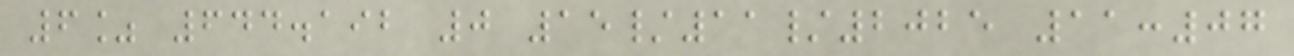6% 644.192 0 15/11/2025 11:07
